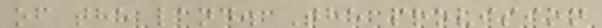of the land. The provision
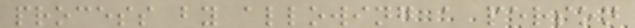process by allowing a person
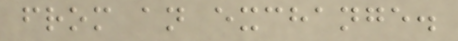from an exchange.
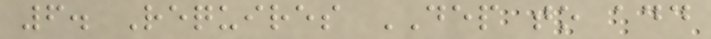6. Requires DEP to add
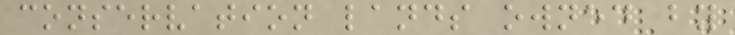conservation lands owned by
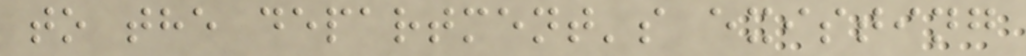to the department's existing
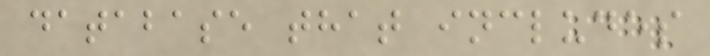database that includes
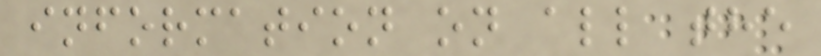information on all the
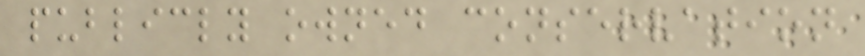publicly owned conservation
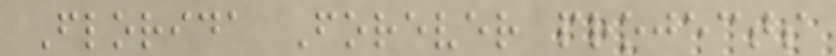Florida Forever projects
